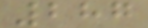287
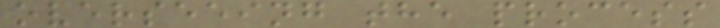overseeing the process
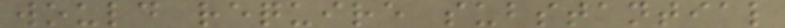would require substantial
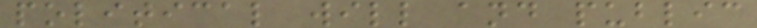political will and public
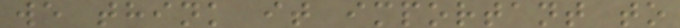we think it important to
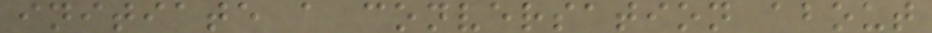initiate a conversation about
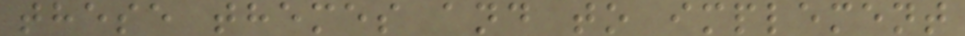these themes and to implement
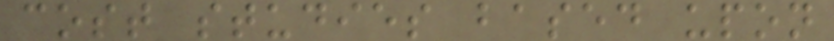cost studies based upon
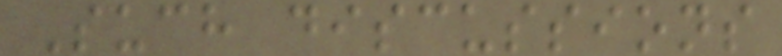Such discussions
